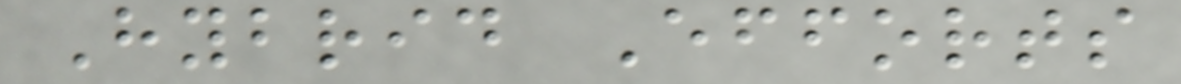Hybrid Efforts
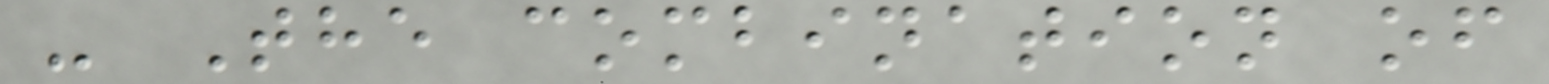- The combination of
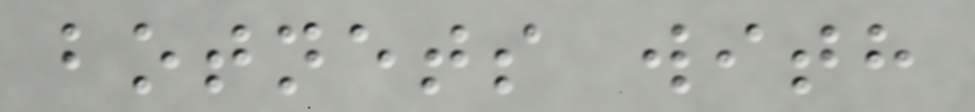botnets with
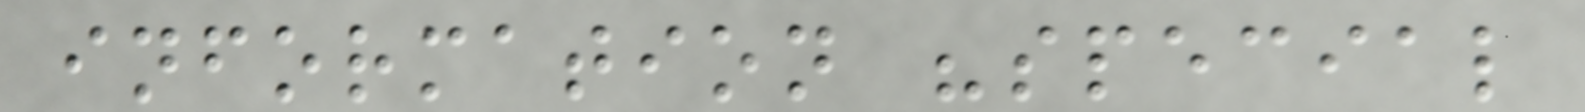information "special
